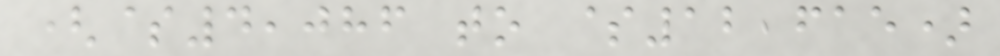($4,086 to $12,615)
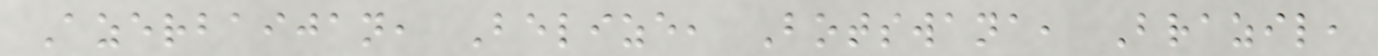Azerbaijan, Belize, Botswana, Brazil,
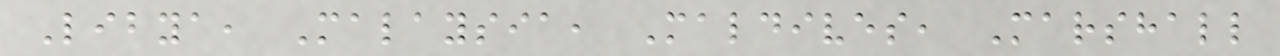Libya, Malaysia, Maldives, Marshall
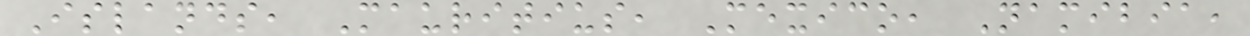Islands, Mauritius, Mexico, Namibia,
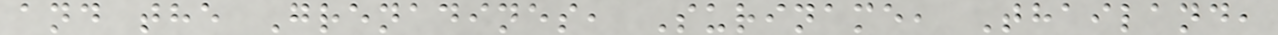and the Grenadines, Suriname, Thailand,
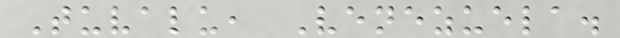Tuvalu, Venezuela.
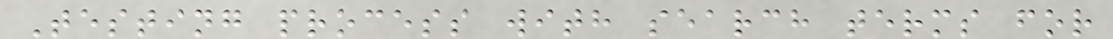Testing process with search terms for
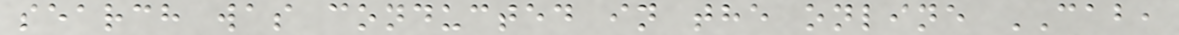search was conducted in the online CAB,
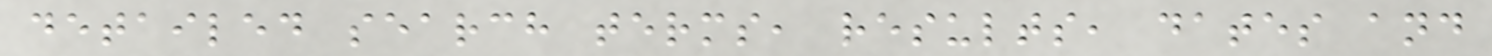detailed search terms, results, dates and
